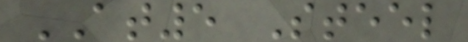AT5 Steel
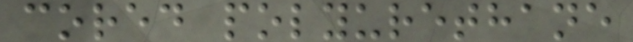cored polyurethane
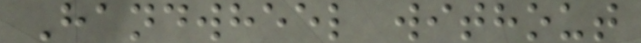Handwheel without
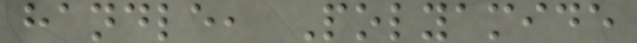handle, Polyamide
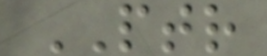PTR
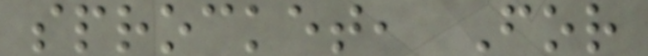sprocket, For
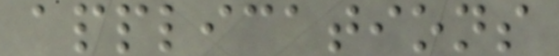applications
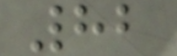82
